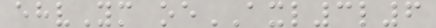ehvYm oeAXL3l6
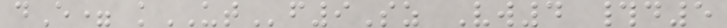dE= kUTf9Sz Vw4 #d5
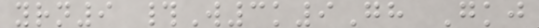yrn9 #W3k9Gh Gkj
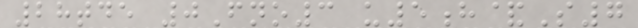28tde 0Fno3 u5h&S7
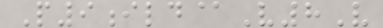P9ild@V8V
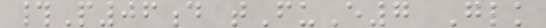#P06d tFuE7 Glk
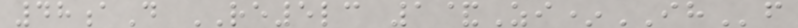48aD RE5lc 1&Zi*IHf
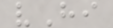vHi
